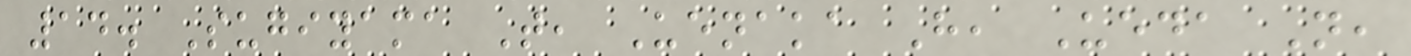14. Sugiyama T, Uenaka H, Ueda N,
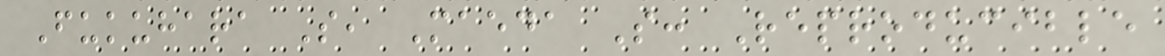Fukuhara S, Maeda S: Reproducible
